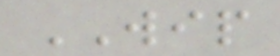WIP
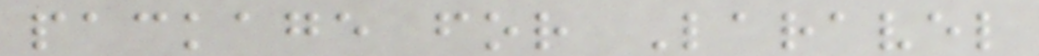package for Laravel
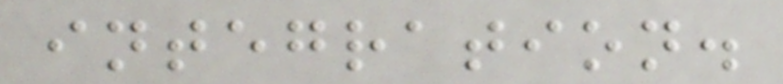integration.
